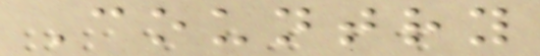Country
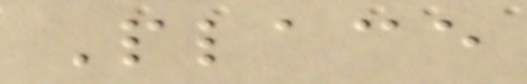Place
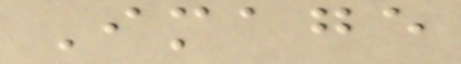Image
